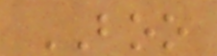BOO
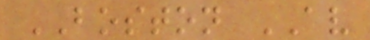BOSTON AV
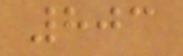803
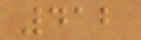412
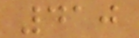410
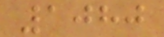1080
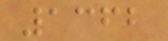1362
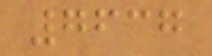7637
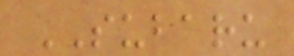SUBARU
